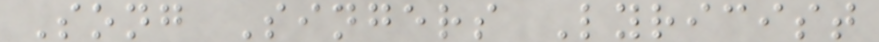Song Singers Lyricist
